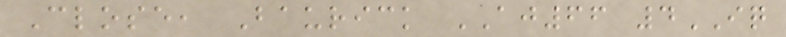Close, Baurick AJ66 4IQ
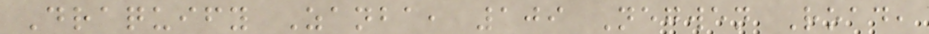Draquify Zanba, 109 Negwen Road,
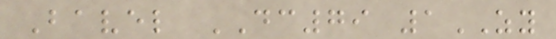Bavel DC79 1ZY
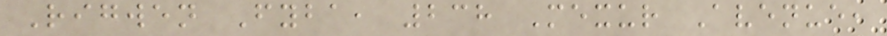Rigwen Fyba, 238 Mexur Avenue,
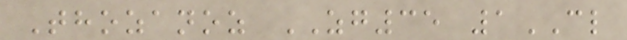Thozanoz ZG35 1CL
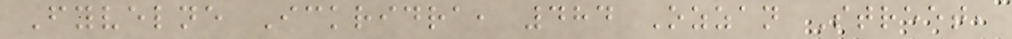Fyvelne Ickridra, 484 Ozzan Street,
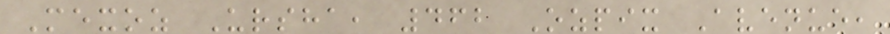Mexoz Ursha, 462 Ozpix Avenue,
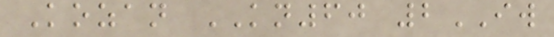Kozan KN60 2IW
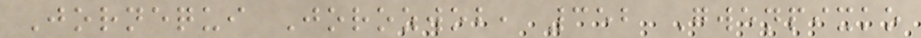Jornequi Jorozwob, 352 Gwenpixko
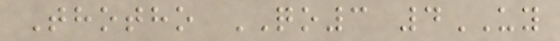Thotho QO3 4UY
